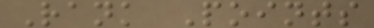Rank Points
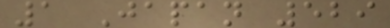1 Japan 529
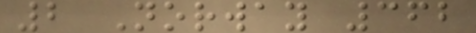2 Norway 362
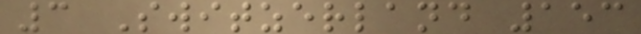3 Switzerland 153
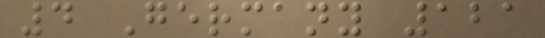4 Germany 121
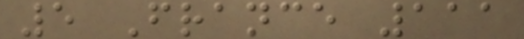5 France 111
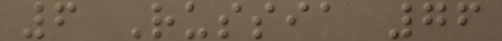6 Russia 76
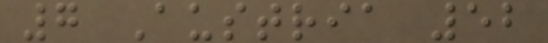7 Austria 52
